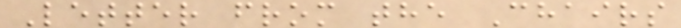Letter from the Chairs
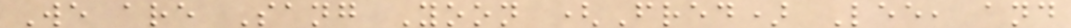We are Sang Yoon (Fred) Lee, and
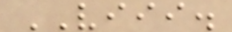VIII.
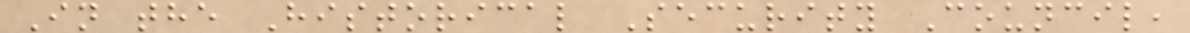In the Historical Security Council,
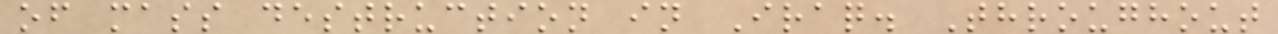of mass destruction in Iraq. Throughout
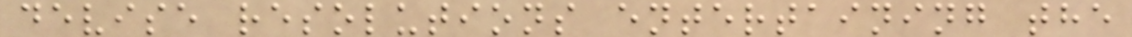devise resolutions entertaining the
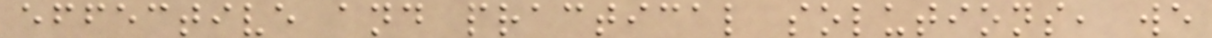effective and practical solutions, we
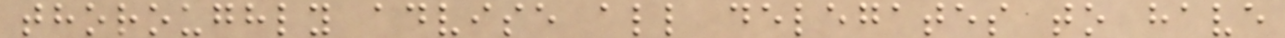thoroughly advise all delegates to have
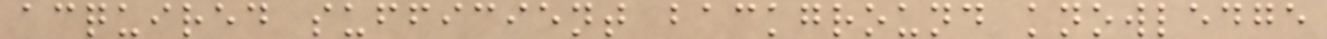acquired sufficient background knowledge
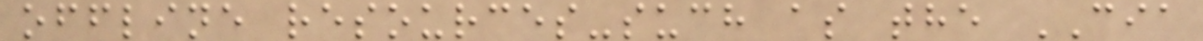offline resources-such as the CIA
